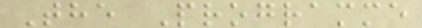The Programme
